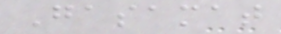Gasamat
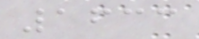1633
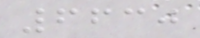6630
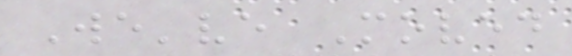We've Moved
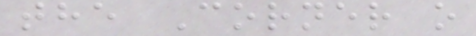the Corner o
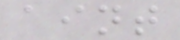aint
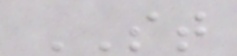ST
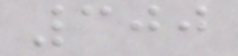300
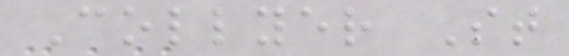Collyer St
